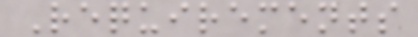Requirements
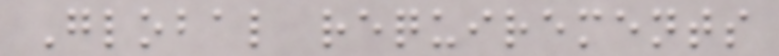Global requirements
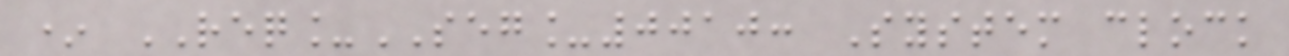* REQ_SEG_0010: System clock
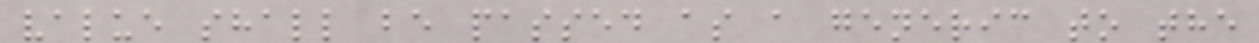value shall be passed as a generic to the
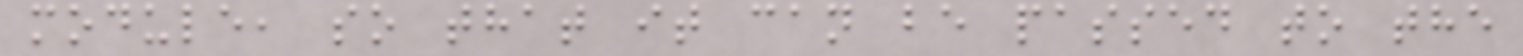module, so that it can be passed to the
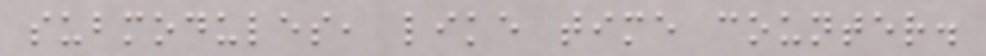submodules, like time counter.
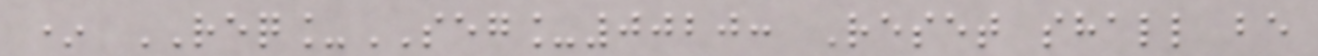* REQ_SEG_0020: Reset shall be
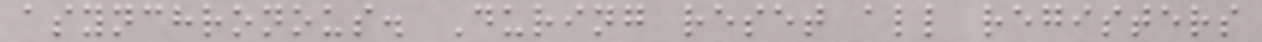asynchronous. During reset all registers
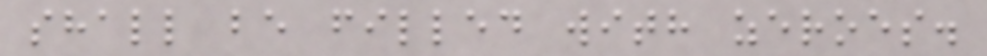shall be filled with zeroes.
